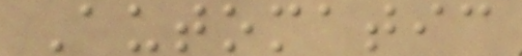Automatic
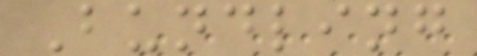Bundling
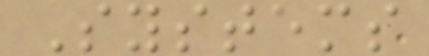Systems
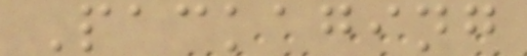Packaging
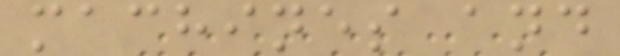machines and
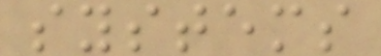systems
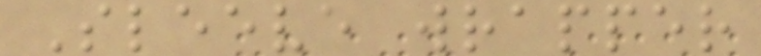Sleeve wrapper
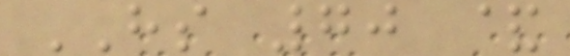HS 70 &
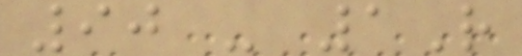90 - 1R
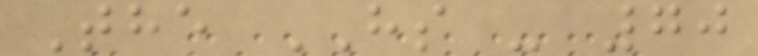The HS - 70
